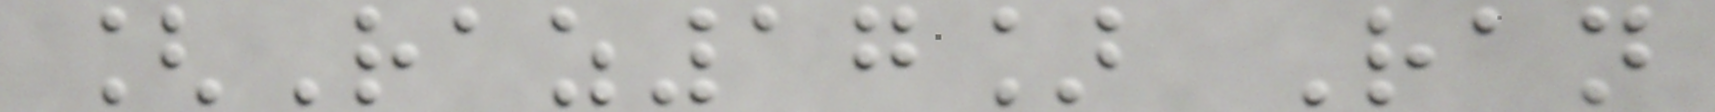[Raz17] Ran
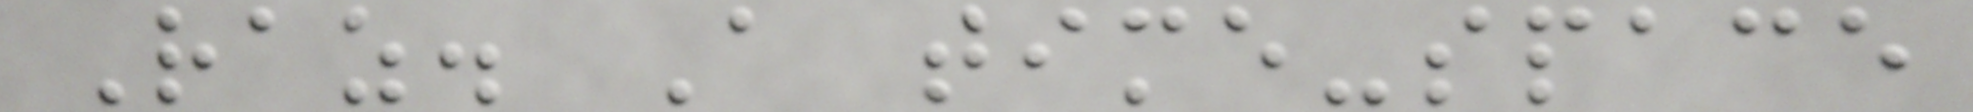Raz. A time-space
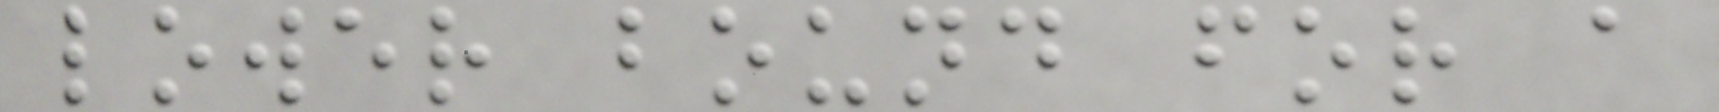lower bound for a
